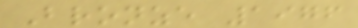Bronze 1976
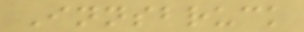Innsbruck
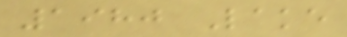1980 Lake
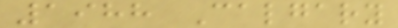1988 Calgary
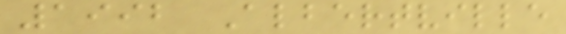1992 Albertville
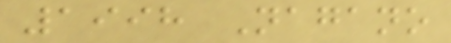1998 Nagano
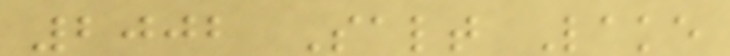2002 Salt Lake
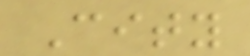City
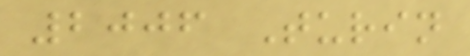2006 Turin
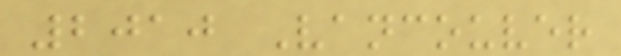2010 Vancouver
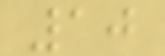10
